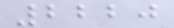2220
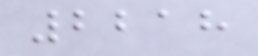2218
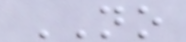NO
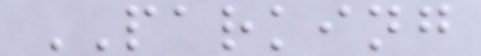PARKING
